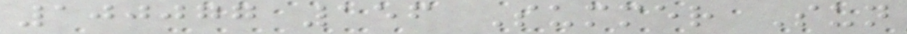100077 156 Summer Sun
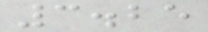3.25
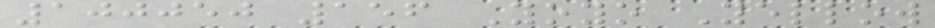100050 156 Yoyo Yellow
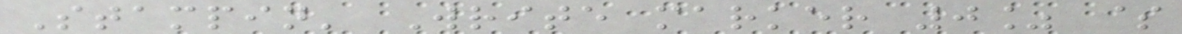Stampin' Write marker 0% $
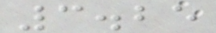3.25
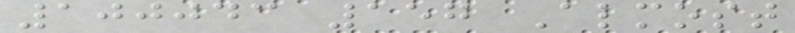100043 157 Almost
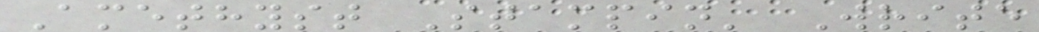Amethyst Stampin' Write
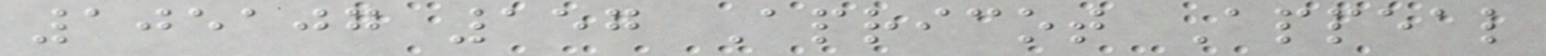105107 157 Apricot Appeal
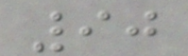90
